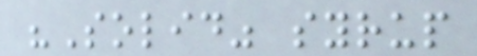"Solid" syrup
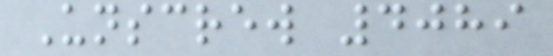Unscrew 4089
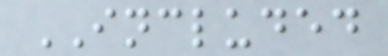INCLUDED
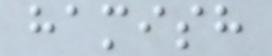hamish
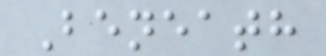Beneath
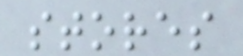stores
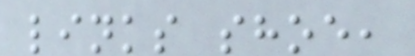links shoe,
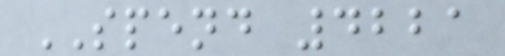SPEND 4221
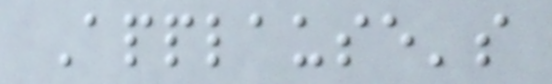Applause's
